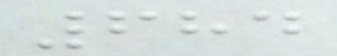684
